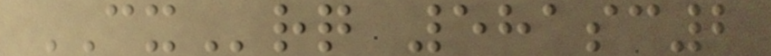CXrq 581sc2
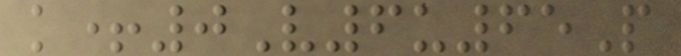k+0V6u65P
